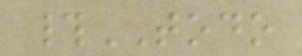#TODO
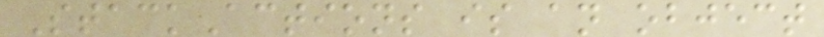StackActions is an object
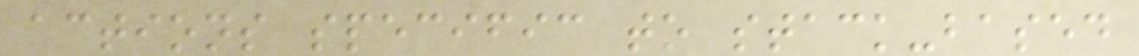actions specific to stack-based
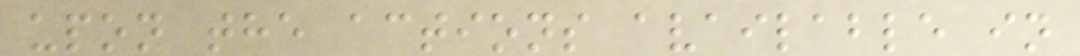upon the actions available in
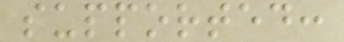supported:
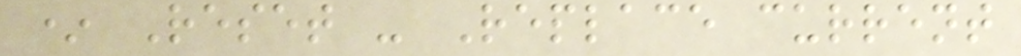* Reset - Replace current
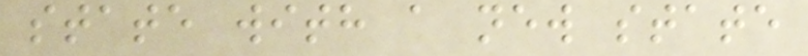state with a new state
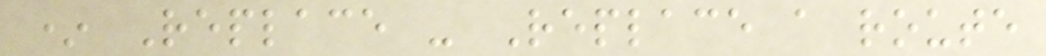* Replace - Replace a route
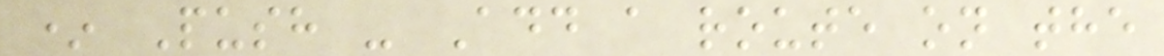* Push - Add a route on the
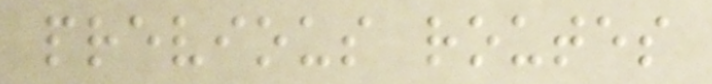previous routes
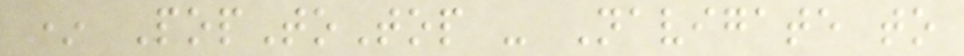* PopToTop - Navigate to
